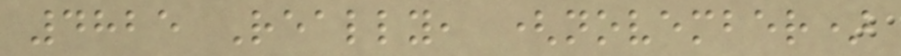4825 Really, (november)
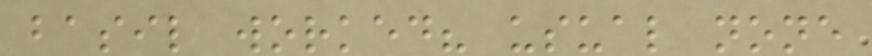basil worked? usual none
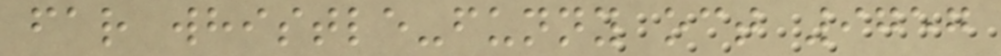far whistle-funny oct 9757
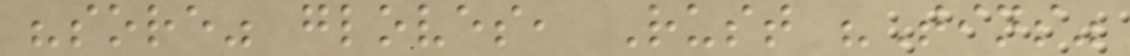"sore" gloves, Rust "Tins"
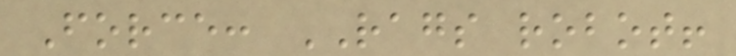Force: RAGS robot!
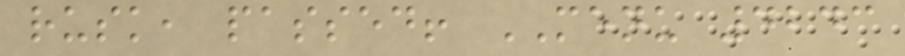rusk, passed! MENU 4243
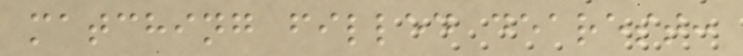matching filled dearest:
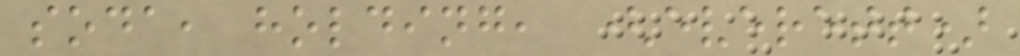soda, holding, (everett)
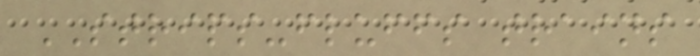STRIPS-fluffs trains
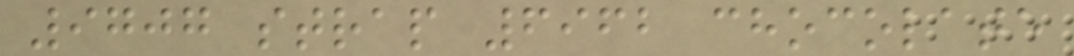9707 strap 6962 chocolate
